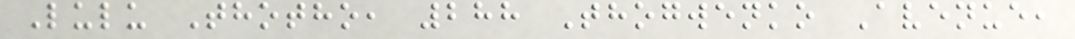Lulu Thotho, 288 Thogwenko Avenue,
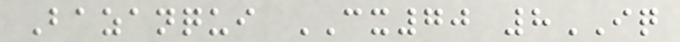Bazanqui CX70 8IQ
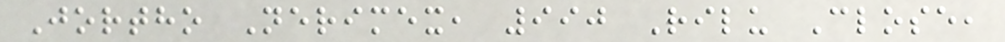Jortho Nerimex, 990 Rilu Close,
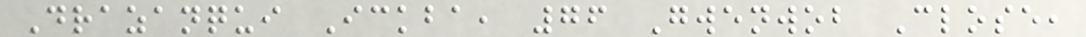Drazanqui Ickba, 76 Gwenwob Close,
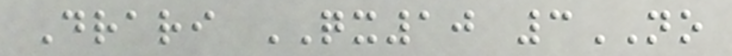Drari QX10 3NO
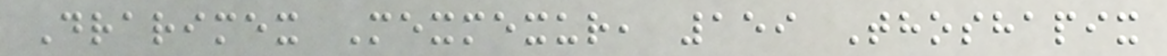Drarimex Mexmexur, 159 Thoshapix
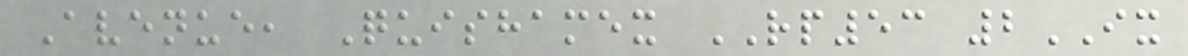Avenue, Quishamex RP53 2IX
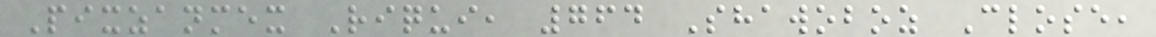Pixzanmex Riqui, 764 Shawoboz Close,
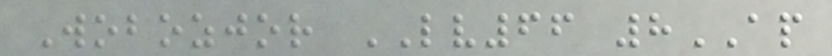Wobozjor LV66 8AP
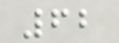62
